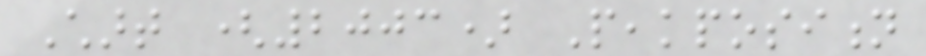Chart (2003) Peakposition
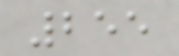255
